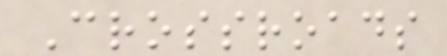Crossroads
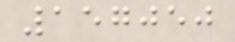157050
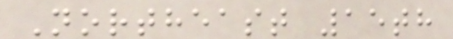Northeast 15th
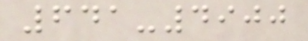641-4900
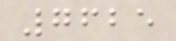7625
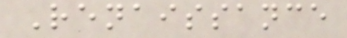Renaissance
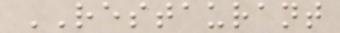RESTAURANT
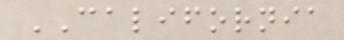CALIFORNIA
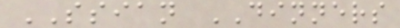SSIAN DINNERS
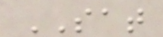SAT
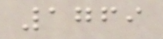1769
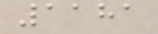1181
